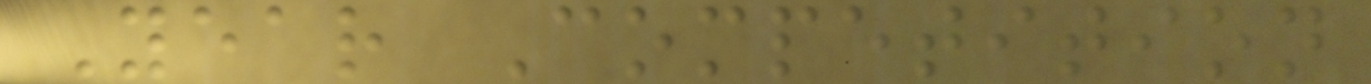Year Competition
